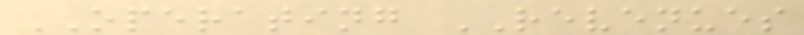OPERATING REVENUES
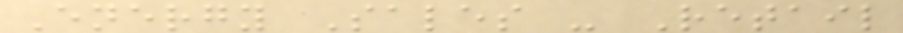Energy Sales - Retail
